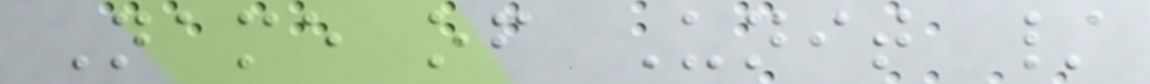Name of Unit /
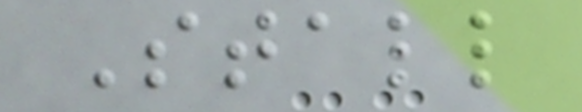Stall
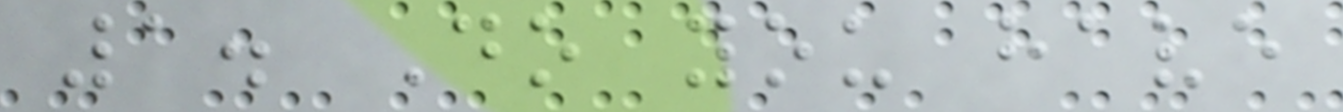1. Do you have
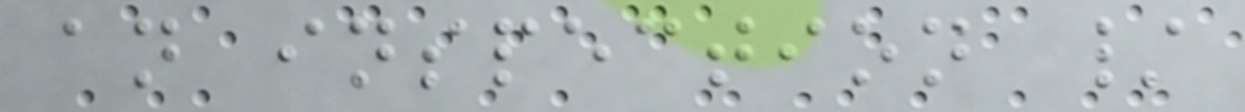an inspection /
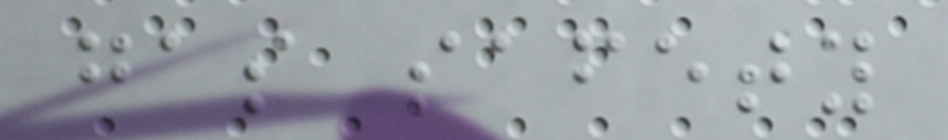gas safety
